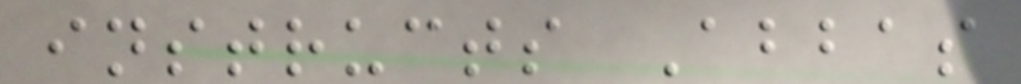instructs Abbas
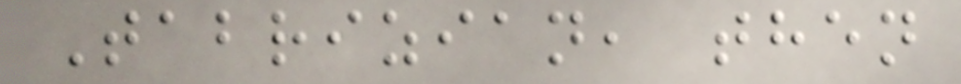Tabrizian, then
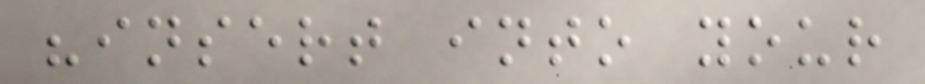"insert into your
